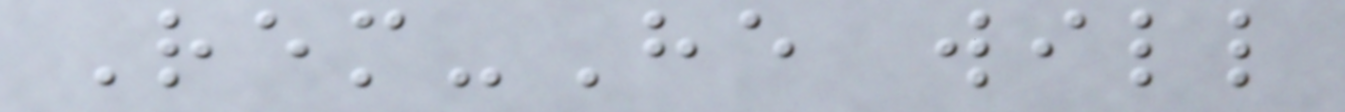Rem-He will
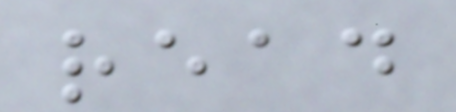read
